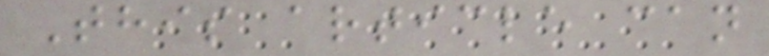This article can
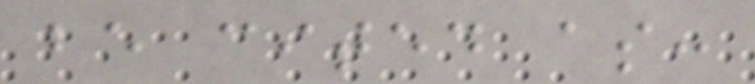be cited as:
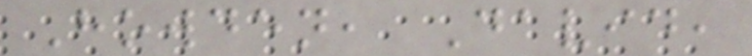Howden, David,
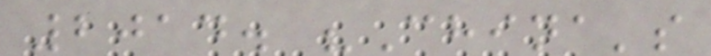2014. "China's
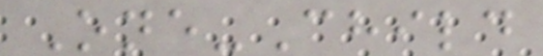One-Child
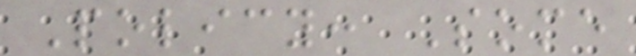Policy: Some
